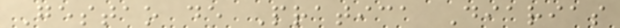Gestao de Pratica Diarias
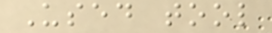Used tool
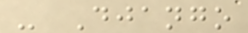- Django
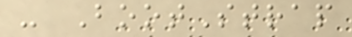- BootStrap
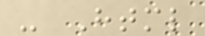- Html
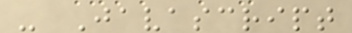- Javascript
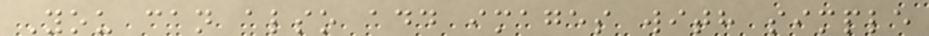You can also add images with simple
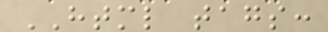HTML tags:
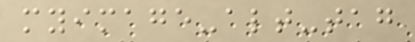myimage-alt-tag
